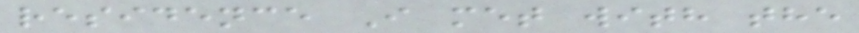residence I met with the
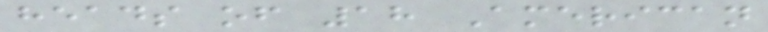heads of 18 American
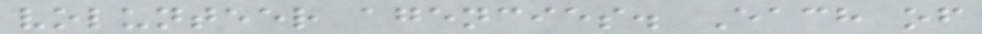volunteer agencies. Each of
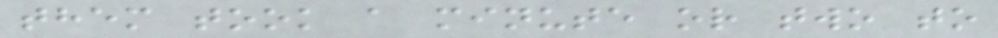them took a minute or two to
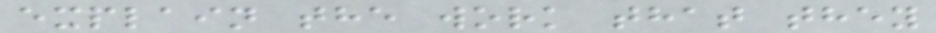explain the work that they
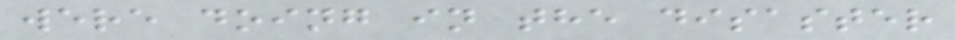were doing in the disaster
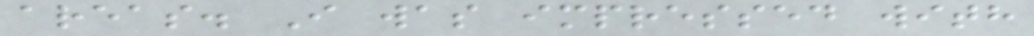areas. I was impressed with
